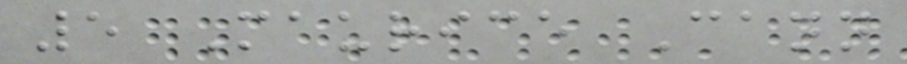5 Maurice Cann
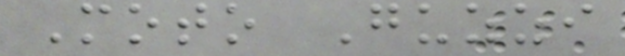Moto Guzzi
